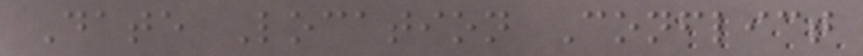Date Location Conflict
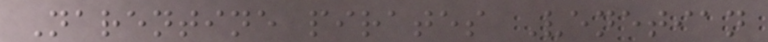Narentine pirates Venetian
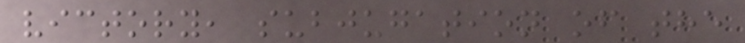victory, subjugation of the
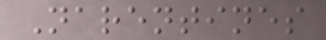Narentines
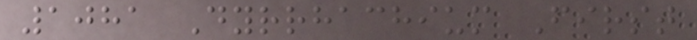1081 Dyrrhachium First
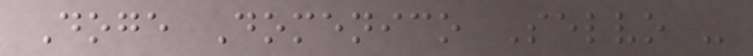Doge Domenico Selvo -
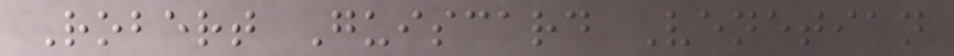Robert Guiscard Venetian
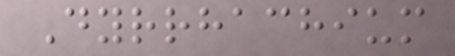Dyrrhachium
